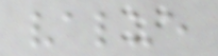value
